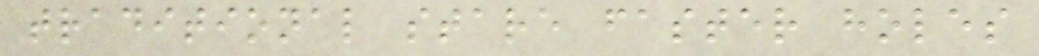traditional stare faster holes
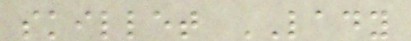skillet LADY
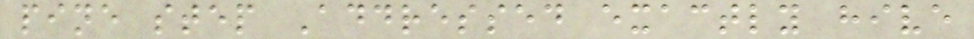pine step Addressed exactly hive
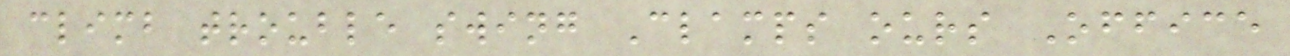climb trouble swing Clamps ours Office
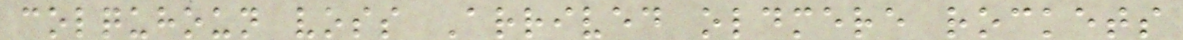colquhoun voss Arrived oldmere rockets
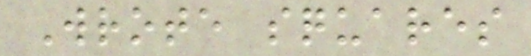Wrote squares
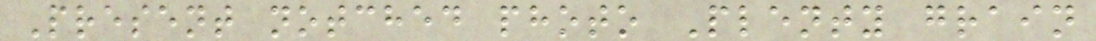Present notched photo Plenty grain
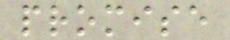promise
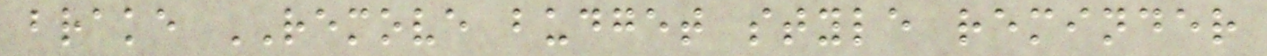brake REMOVE budget style reminder
